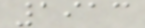1913
